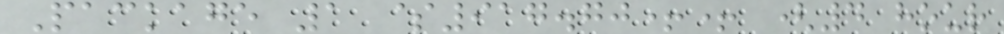Package 1 $917.70++ (4 hour
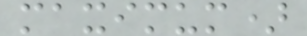maximum)
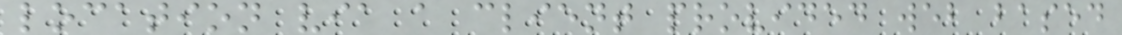location via a client provided web based
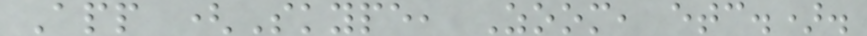App (Skype, Zoom, etc.).
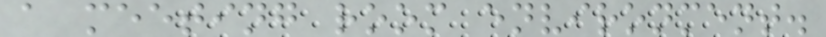a meeting room environment.
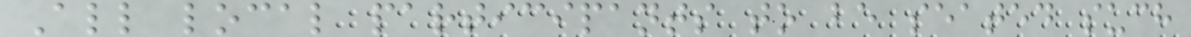All local participants to be seated such
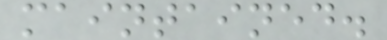maintained.
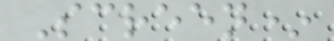Screen*
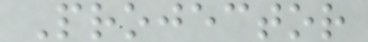Projector
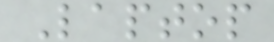Laptop
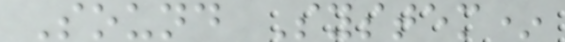Sound System*
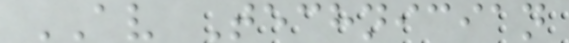AV Technician
